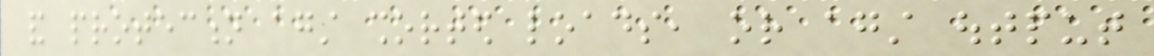and protection against shorted loads, or against output
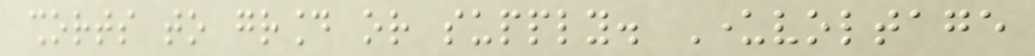shorts to ground or supply. Undervoltage
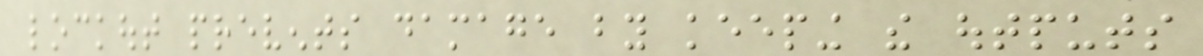lockout prevents damage by keeping the outputs
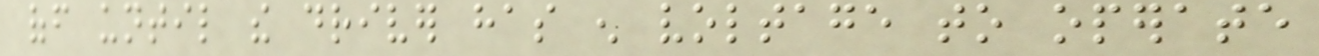off until the driver has enough voltage to operate
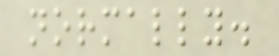normally.
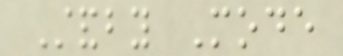Standby Mode
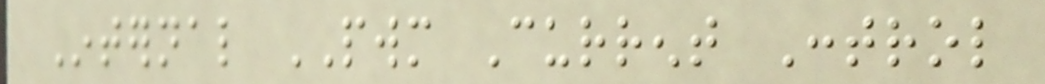Internal PWM Current Control
